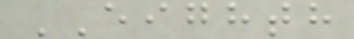EIGHTH
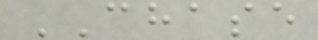CHASE
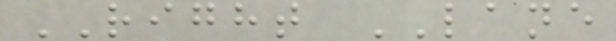RIGHT LANE
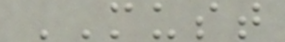MUST
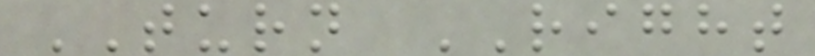TURN RIGHT
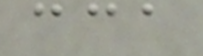cca
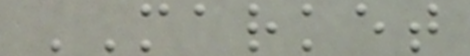MARKET
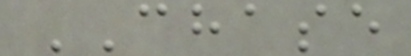CHASE
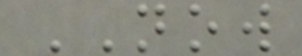NOW
